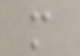m
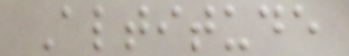Altitude
